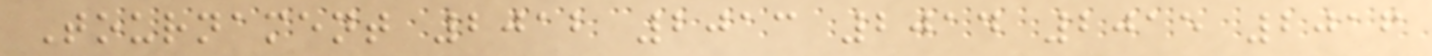Tournament 2012 2013 2014 2015 2016
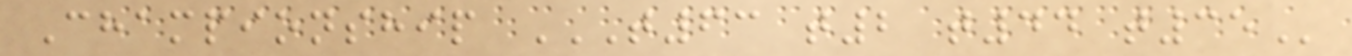Championship T63 T2 T44 T35
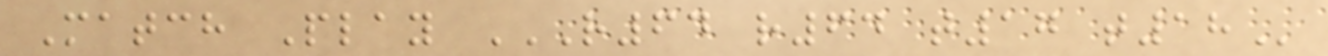Match Play R64 R64 T17 T18
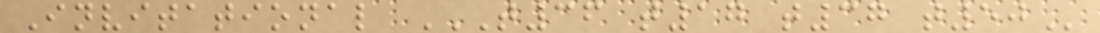Invitational T36 T17 T37 T50
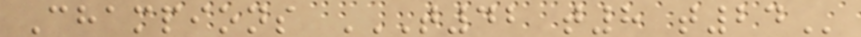Champions T42 T8 T24
